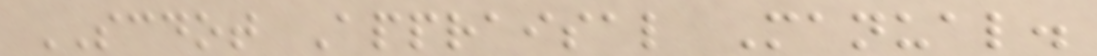SCDOT Appraisal Manual.
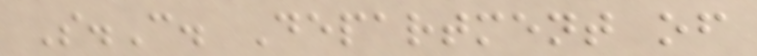S.C. Department of
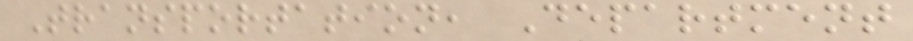Transportation, Department
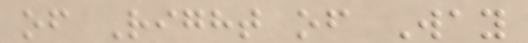of Right of Way
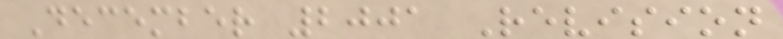December 2001 Revision
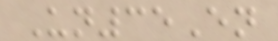Un35En
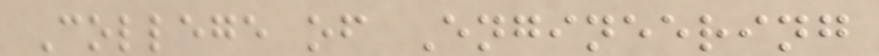College of Engineering
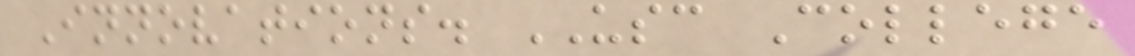Innovations. USC College
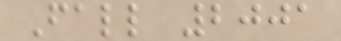Fall 2001
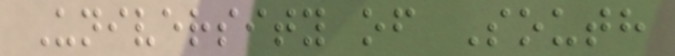University of South
